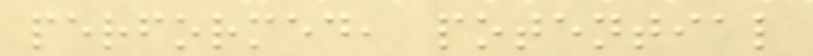performed, potential
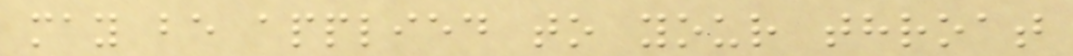may be applied to your throat
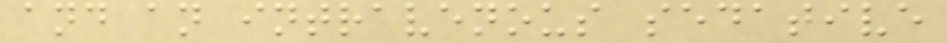and an intravenous sedative
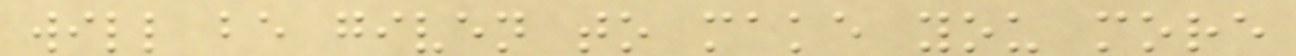will be given to make you more
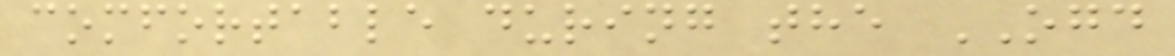comfortable during the OGD
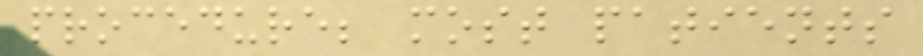procedure; most patients
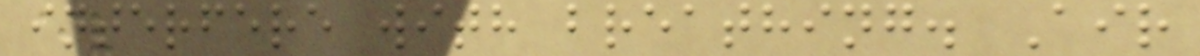interfere with breathing. Air
